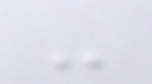-
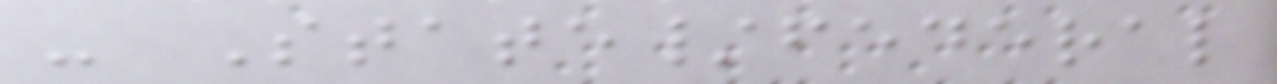- State/federal
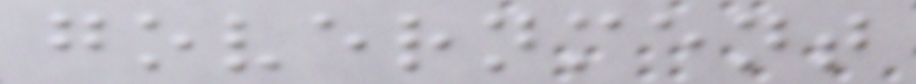government
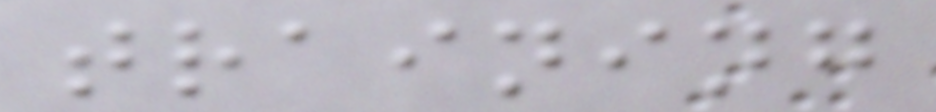training
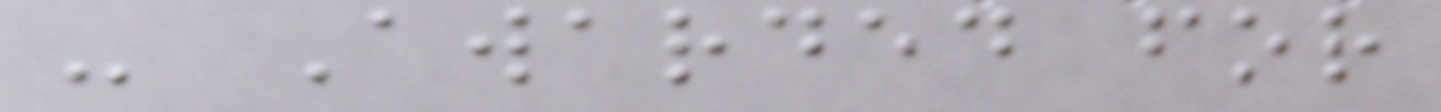- Awarded for
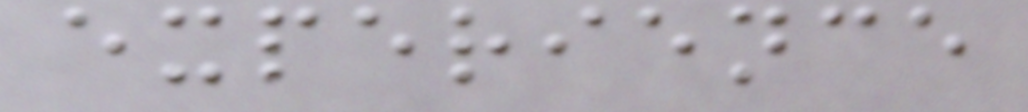experience
